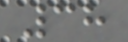38
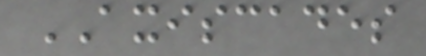AXISCADES
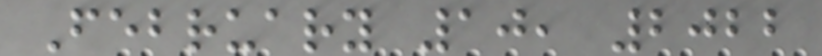February 10, 2022
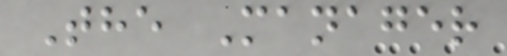The Manager
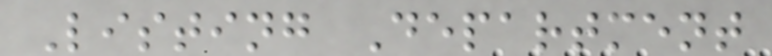Listing Department
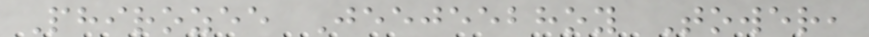Phirozee Jeejeebhoy Tower,
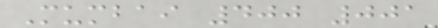Mumbai 400 001
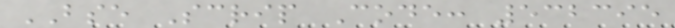BSE Scrip Code: 532395
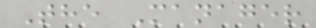The Manager
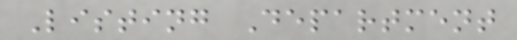Listing Department
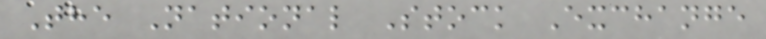The National Stock Exchange
